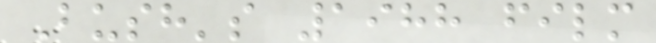Bush's 1988 film
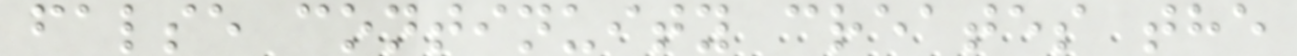false continuity creates the
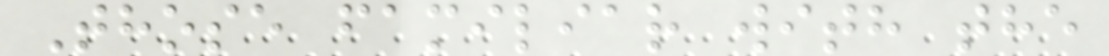Those familiar with the
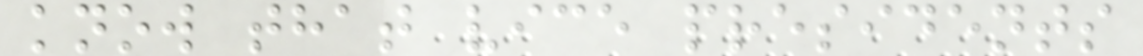know that vice presidents
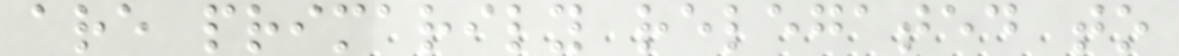are primarily relegated to
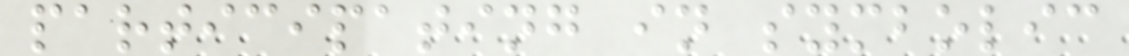participating in symbolic
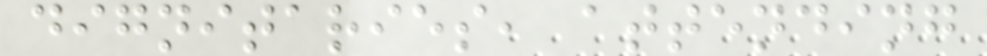dignitaries, attending
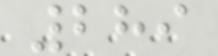289
